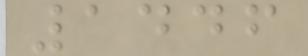1446
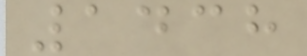1438
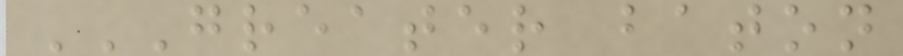GREATER BATON
